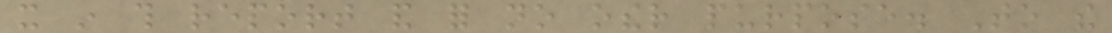it in this report and for no other purpose. To the
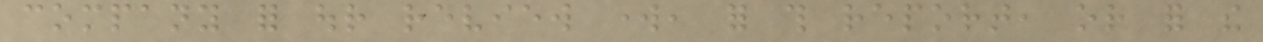company for our review work, for this report, or for the
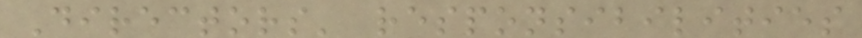Directors' responsibilities
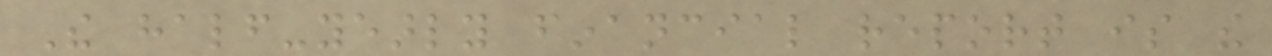The half-yearly financial report is the
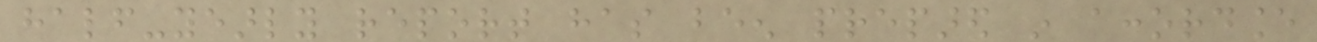half-yearly report has been prepared in accordance
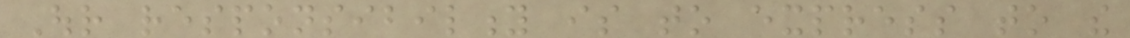Our responsibility is to express to the
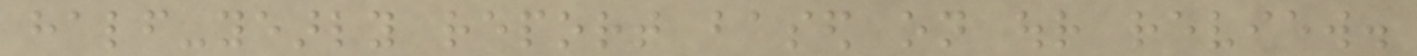half-yearly report based on our review.
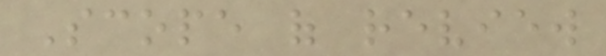Scope of review
